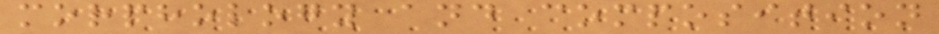morphology and composition
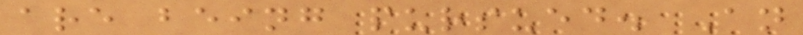are being pursued. An
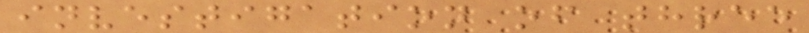investigation of three
